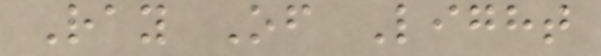Ray Of Light
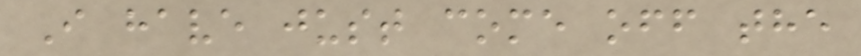I have just come off the
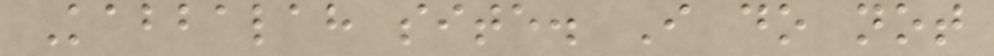Kabbalah site. I do not
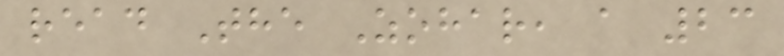read The Zohar, a 23
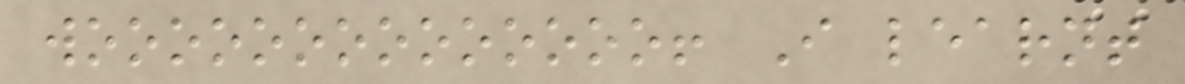woooooooooooooo! I learnt
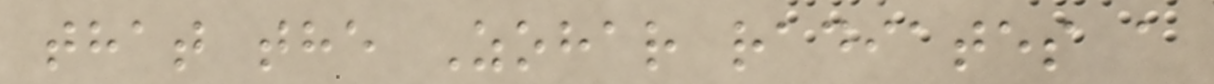that the Zohar radiates a
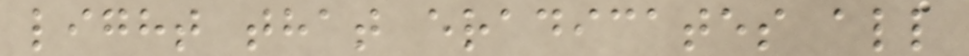light that eradicates all
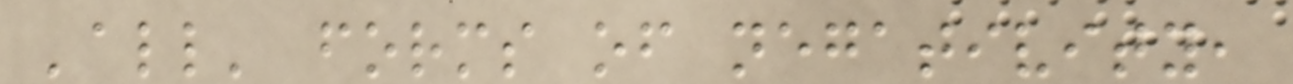'all' forms of negativity,
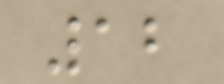12
